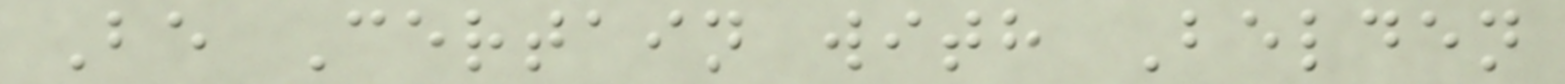Be Certain with Belden
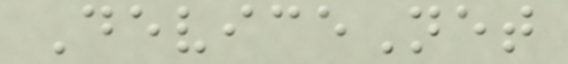DeviceNet
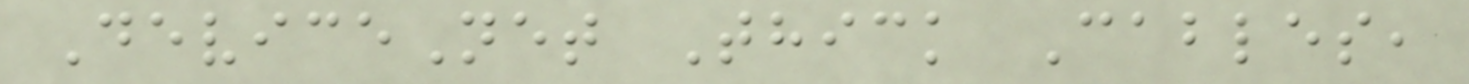DeviceNet Thick Cables,
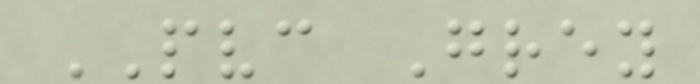PVC Grey
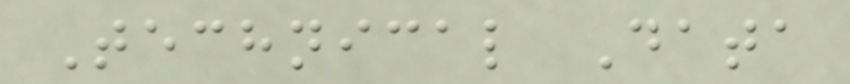Technical Data
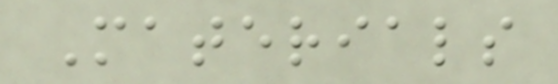Materials
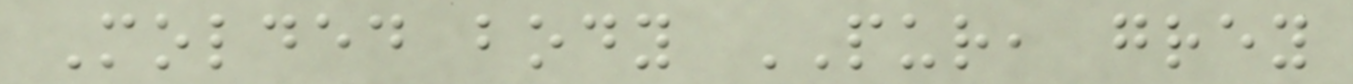Molded body PUR, grey
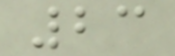23
